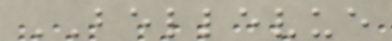BELLEVUE
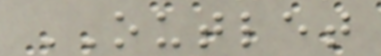OUTLET
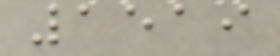1519
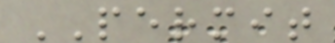PERMIT
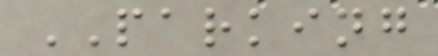PARKING
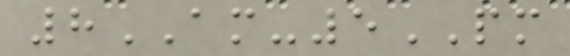8AM-5PM
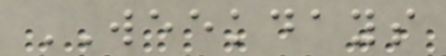WEEKDAYS
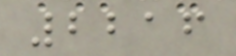2216
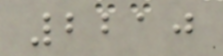2210
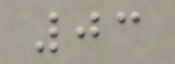03
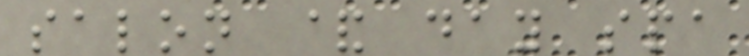salon & day spa
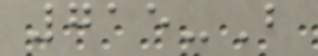715-B
